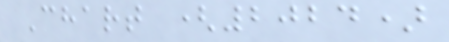Chart (2024)
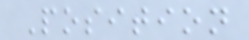Position
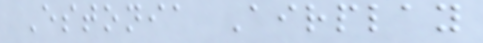Estonia Airplay
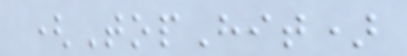(TopHit)
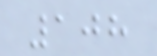108
